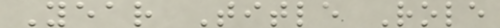Year Title Role
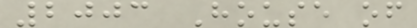2003 House of
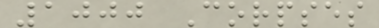1000 Corpses
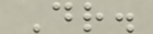Dr.
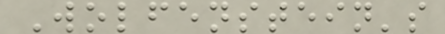Wolfenstein's
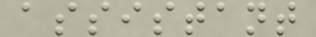assistant
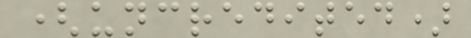(uncredited)
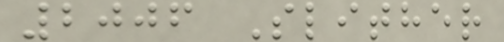2006 Slither
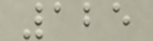125
